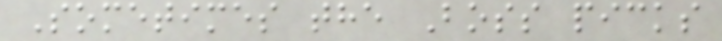Sometimes the Boss picks
